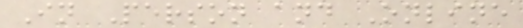In Person and Online
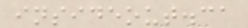insideout.ca
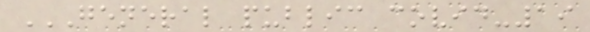GENERAL PUBLIC COVID-19
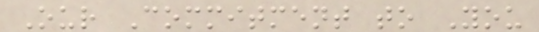Our Commitment to You
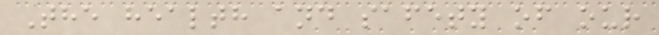The health and safety of our
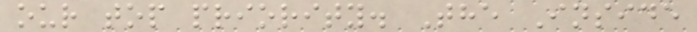our top priority. The Inside
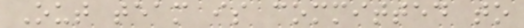Out team is committed to
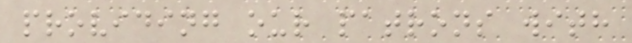providing our patrons with
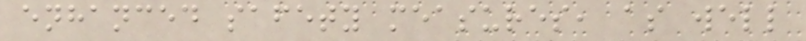enhanced safety measures, as well
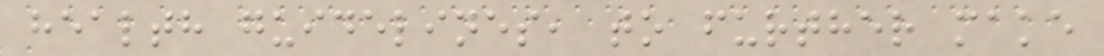health guidelines, to further make
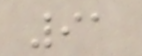91
